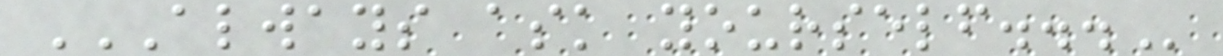ALWAYS ASK YOURSELF...
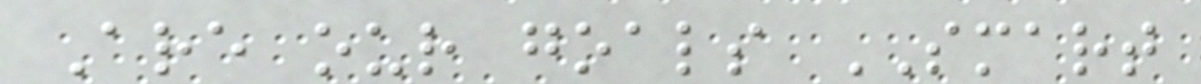Are our goals SMART
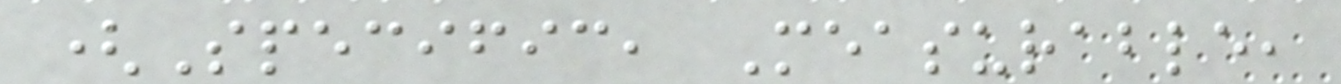(Specific, Measurable,
